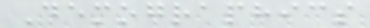Demographics
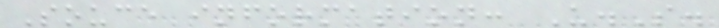Souce information: U.S.
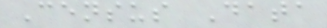Census Data
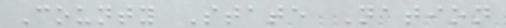County State Nation
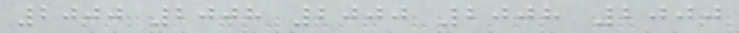2000 2008 2000 2008 2000
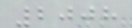2008
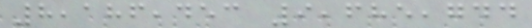8,186,453 9,685,744
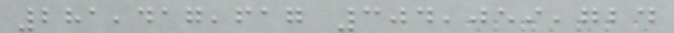281,417,617 304,059,724
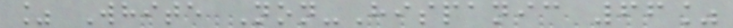% White Non-Hispanic 66%
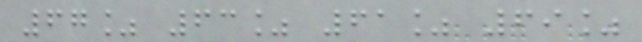67% 63% 61% 69%
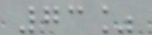73%
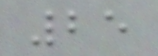25
